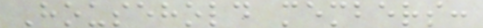Household members:
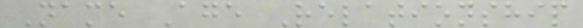Name Age Relationship
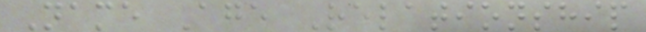Name Age Relationship
